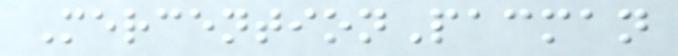MercentionPacman
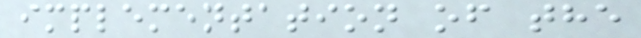implementation of the
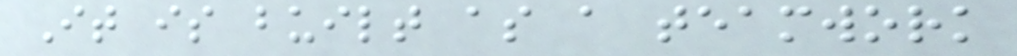It is built as a teamwork
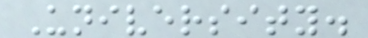University.
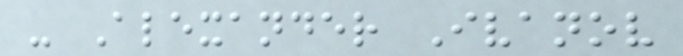- Alexander Ivanov
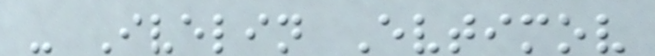- Ivelin Evtimov
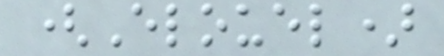(Elouel)
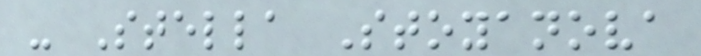- Stella Stoyanova
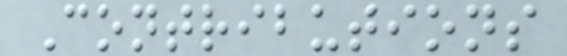Contributions
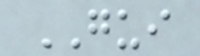GUI
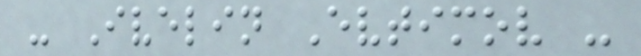- Ivelin Evtimov -
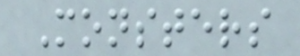Monsters
